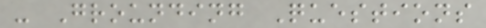- Grounding Questions
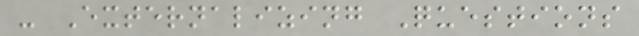- Externalizing Questions
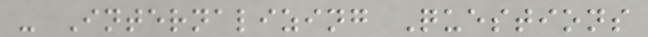- Internalizing Questions
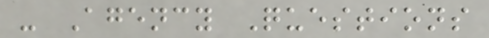- Agency Questions
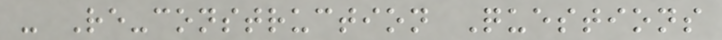- Re-construction Questions
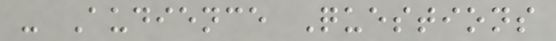- Audience Questions
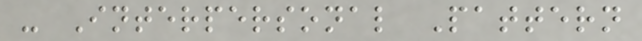- Interpersonal Pattern
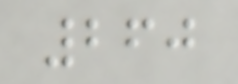260
